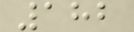182
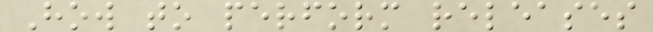How to perform releases
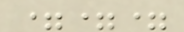===
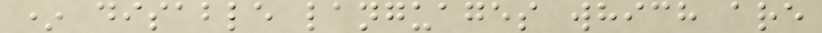* disable languages which are
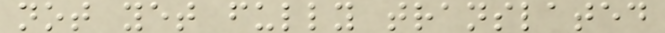not yet fully translated
